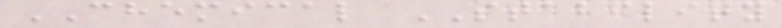CHEMICAL STABILITY
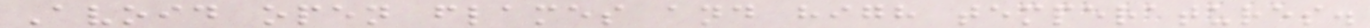Avoid open flames and high temperatures.
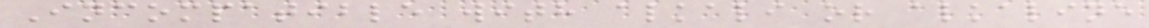Incompatible with alkali or alkaline
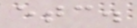etc.
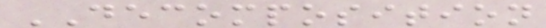DECOMPOSITION
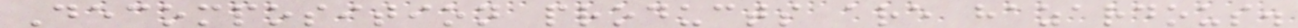Decomposition products are hazardous.
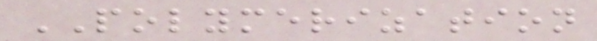POLYMERIZATION
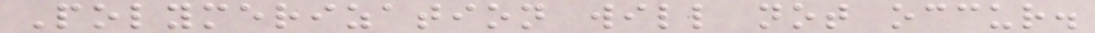Polymerization will not occur.
